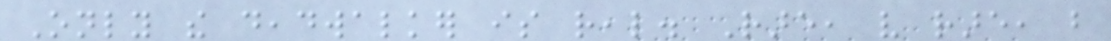Only the deadwalker is real. Rare, very rare, but
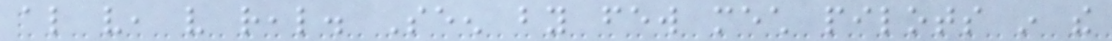also very, very real. Seen by few mech pilots in the
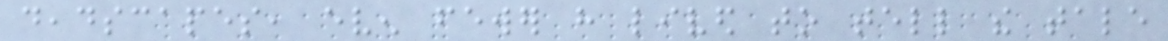deadscapes, even fewer have lived to tell the tale
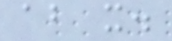about it.
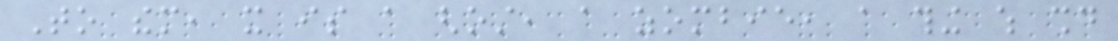To them, it is a ghost, a zombie, a thing which should
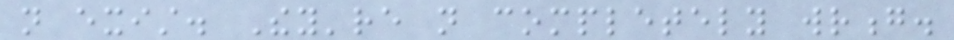not exist. They're not completely wrong.
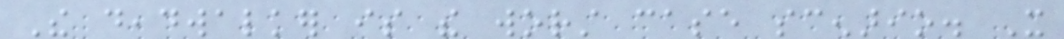The deadwalker is the worst case scenario. It
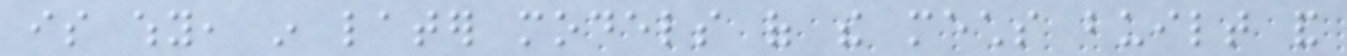is why, in later models of the mechs built and
